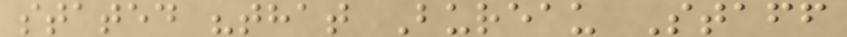stated "that Bureau Staff
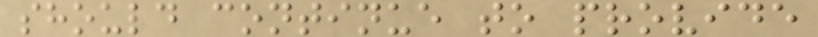should continue to provide
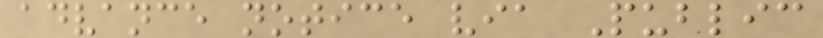advance notice via Public
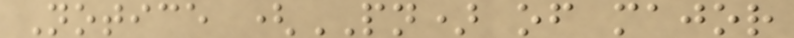Notice (PN) of major
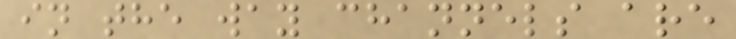in the way channels are
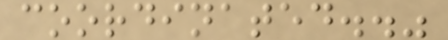coordinated.."
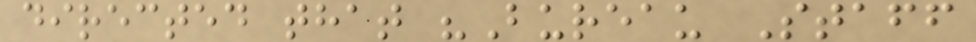directed that "Bureau Staff
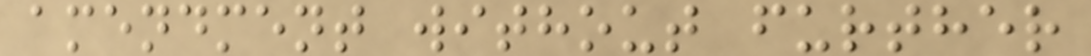amendment without further
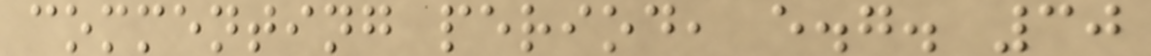commenting period, e.g. 30
